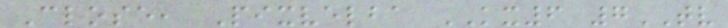Close, Pixvelba KX6 7TV
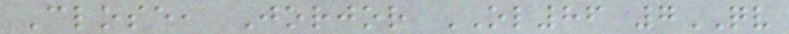Close, Jorjor OL86 7QV
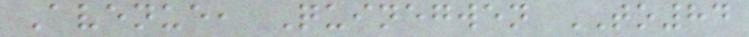Avenue, Quinegwen TO84
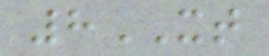8XT
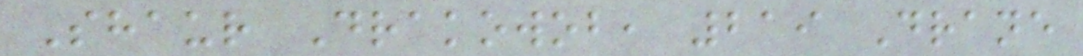Shaur Drakowob, 219 Drane
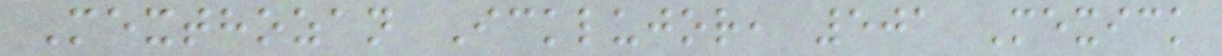Mexthozan Icklujor, 501 Mexick
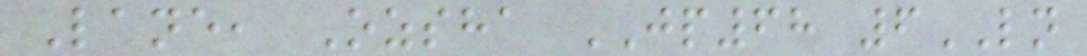Lane, Ozsha JP68 6LN
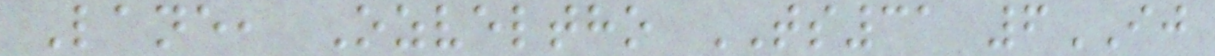Lane, Ozveltho TS31 6IJ
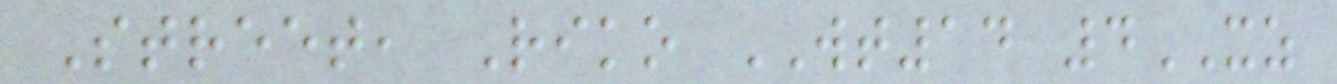Street, Riko WT14 4XZ
